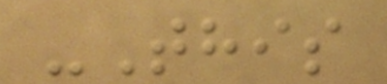-This
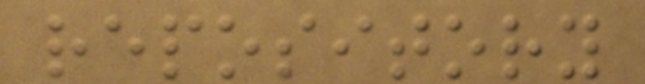repository
